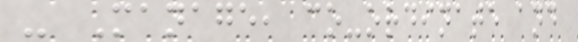- Manage, co-ordinate and
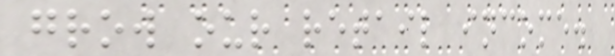grow our retail income.
